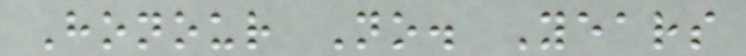Honour No. Years
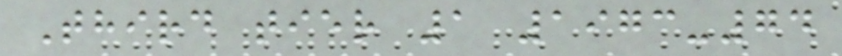Third tier 1 1973-74
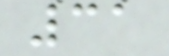31
